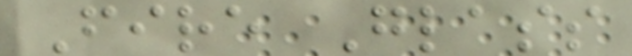Fire Glass
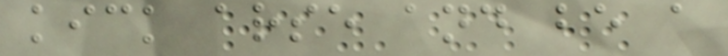kick arse and be a
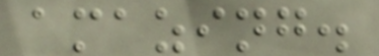amazing.
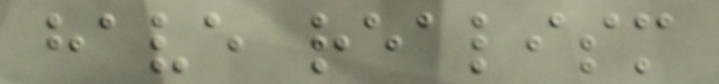have realism
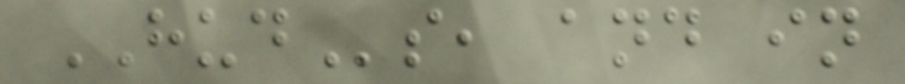HUDs, and in
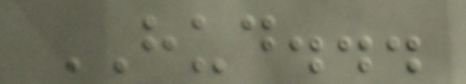HUD...
